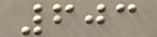603
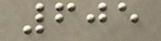605
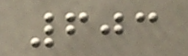603
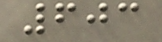603
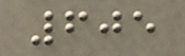605
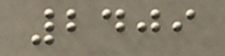2409
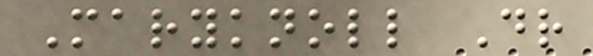Maryknoll Dr
